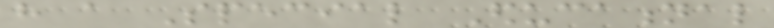have a Special Educational
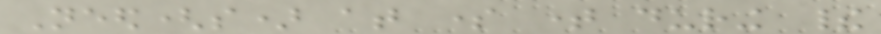Need(s) at some time during their
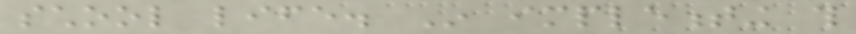school life. In implementing this
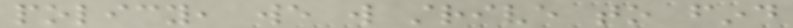policy, we will strive to find
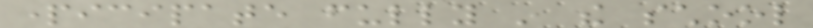participate fully in the school
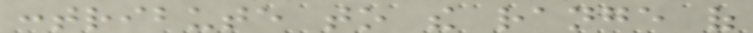contribute to the range of
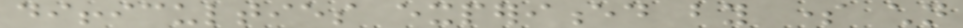difficulties experienced by some children
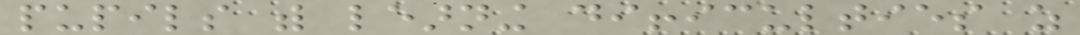pupils with learning difficulties as
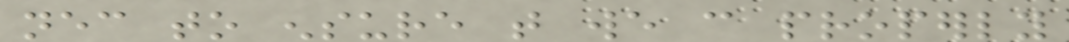necessary to ensure that we can properly
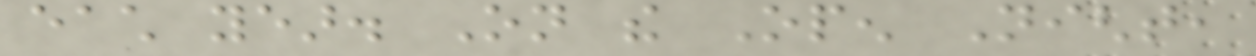each year. On the Open Night,
